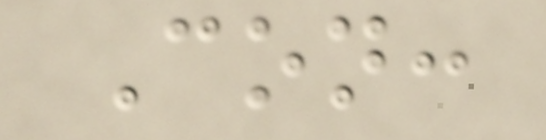Con:
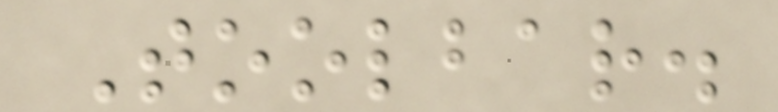Toolbar.
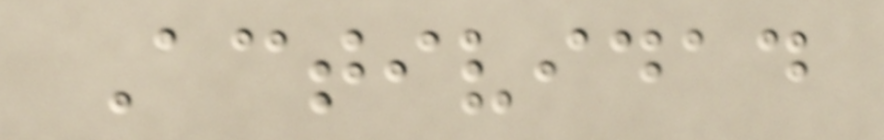Actividad
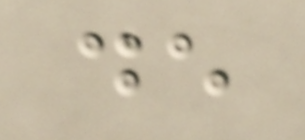de
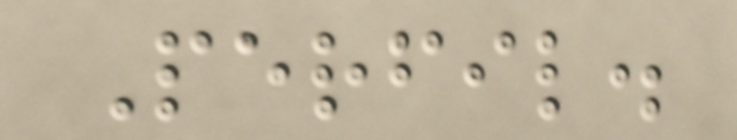Perfil.
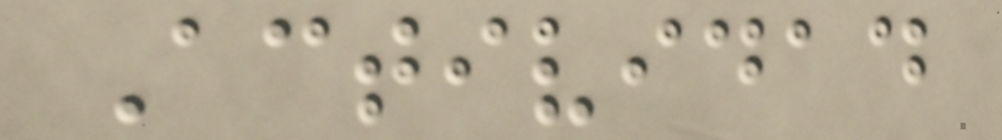Actividad
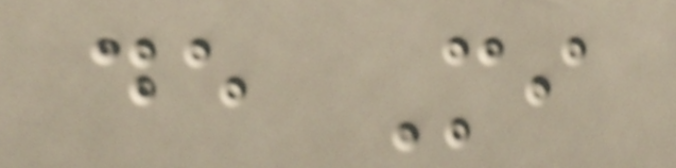de Mi
